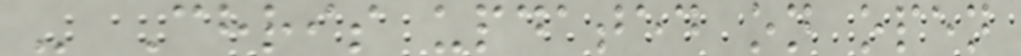- Chris updated on open
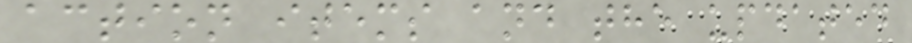action items and the updated
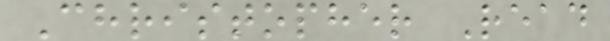Christopher Read
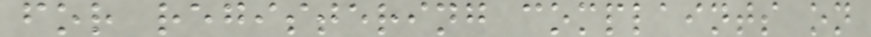for registering complaints on
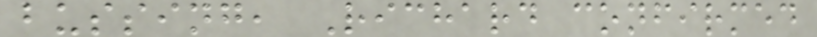bussing, Richard confirmed
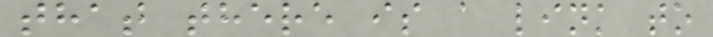that there is a link to
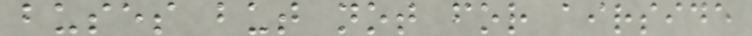buses but not for airside
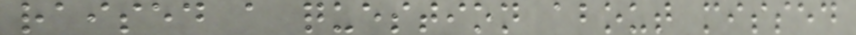raised a question about missed
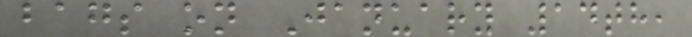bags on January 14th,
